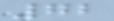72
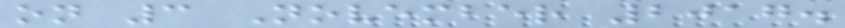on 3 November 2017.
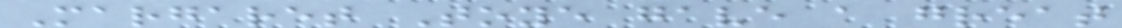Margaret Toye gave a great
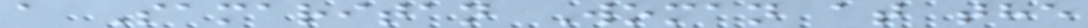a Samaritan Woman at the
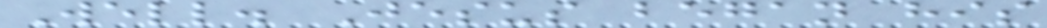Well. Jesus began his
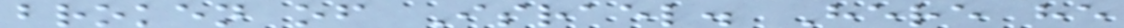broken of Israel. Here he
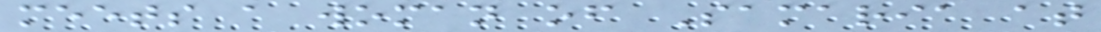meets a woman of Samaria at
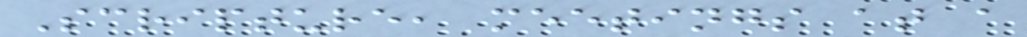Scripture, meetings at a
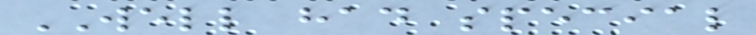WELL had special
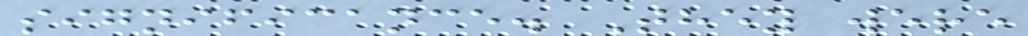significance. They were
